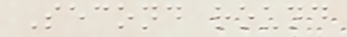Second round
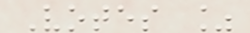Votes %
